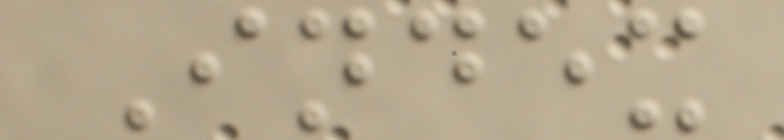Index
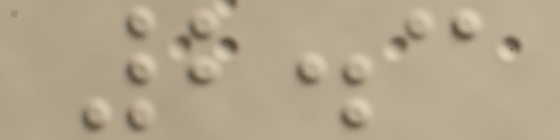2.3
